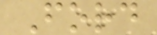Ford
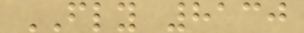FLY 8130
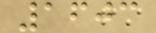1603
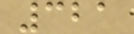321
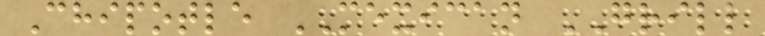Chipotle MEXICAN GRILL
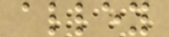alley
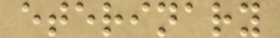eterinary
